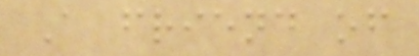A friend of
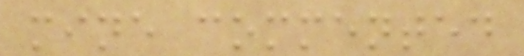mine commented
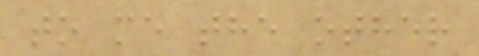to me the other
